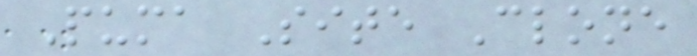Puma Site Clone
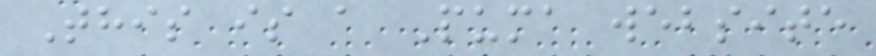This is a Puma website
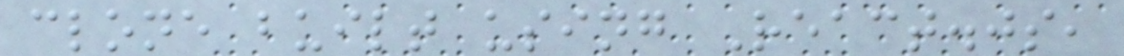clone built using React.js,
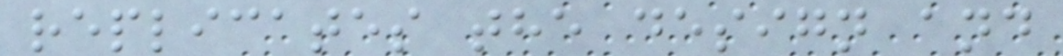replicates the design and
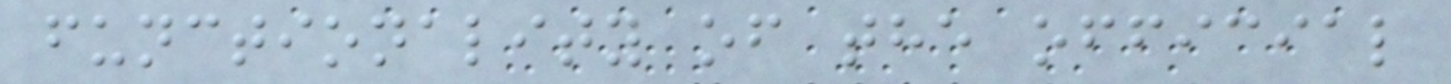functionality of the official
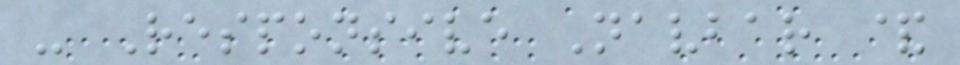- Responsive Navbar &
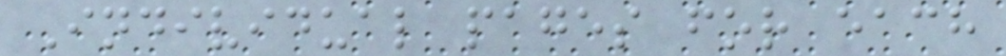Individual pages for each
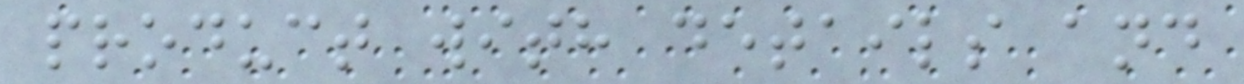product with details and
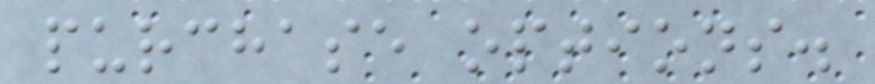purchase options.
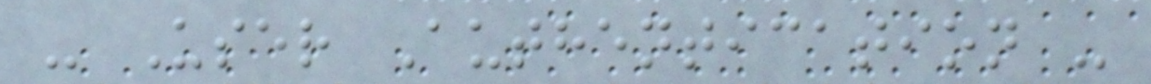- User Authentication -
